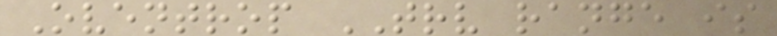Oventrop TRV range is
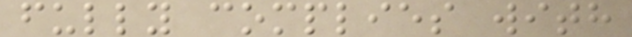fully complies with
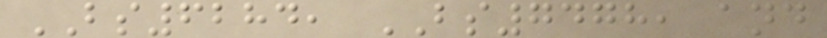BS6284, BS7478, and
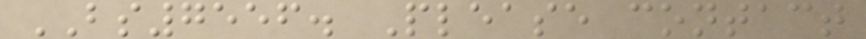BS7556. Please contact
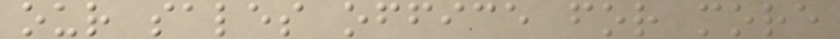our sales office for more
